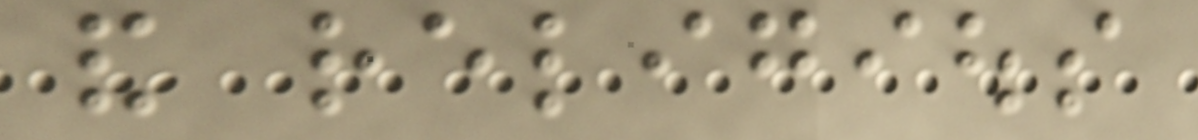and religious
